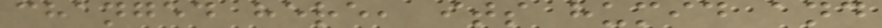changed here, its humid and
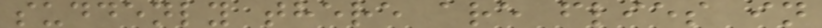suddenly there are flies in
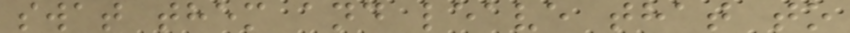swat them and leave that to
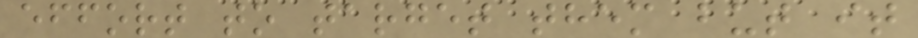effort to target them but it
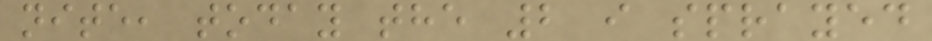nite, today the 2 i sprayed
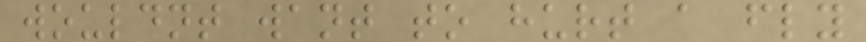wouldnt want to hurt a fly
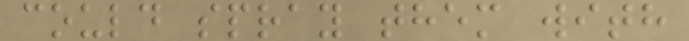could spray them with
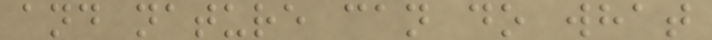and nature can do what
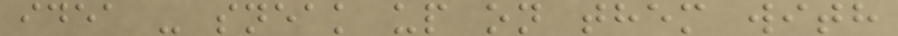idea - sneak up on them with
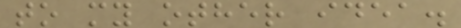to my other idea.
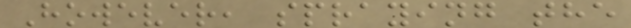However, spraying the
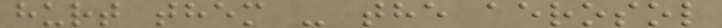hurt them - the aerosol
